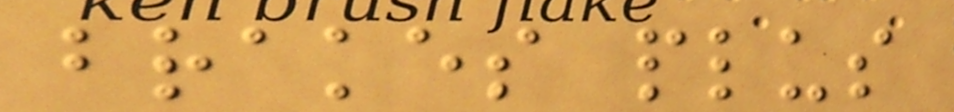brakes plus
